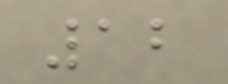12
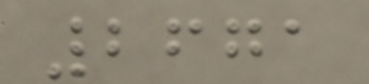2671
